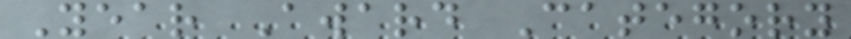Year Award Category
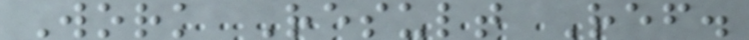Work Result Ref.
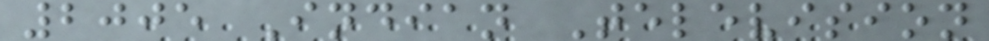2005 Indian Television
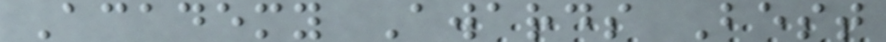Academy Awards Best
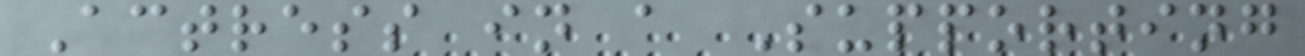Actress in a Supporting
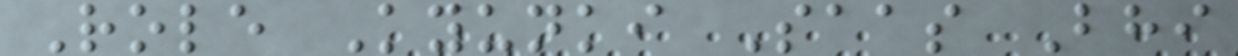Role Kyunki Saas Bhi
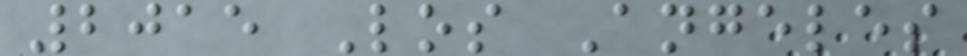2015 Los Angeles
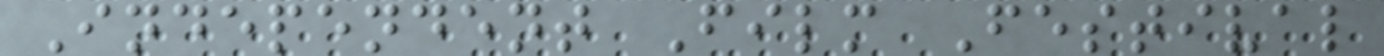Independent Film Festival
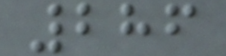286
